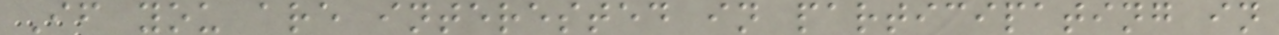If you are interested in participating in
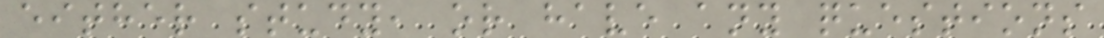either study, or have any questions
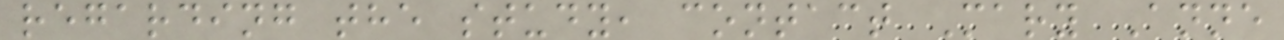regarding the study, contact Mary Anne
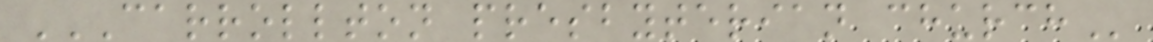CARROLLTON PRESBYTERIAN CHURCH
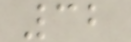32
